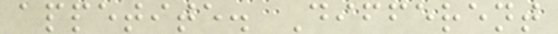appetite. Different
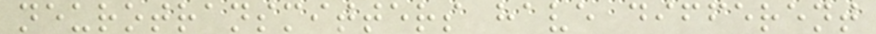neurotransmitters have different
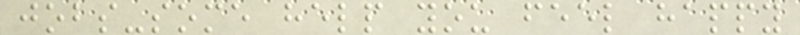jobs-some help you feel happy
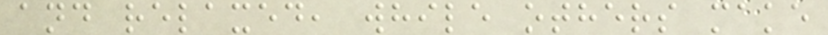and relaxed, while others make
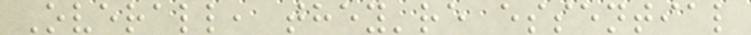Overall, they're essential
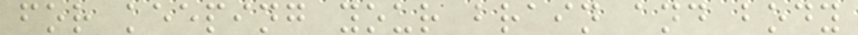for keeping your brain and body
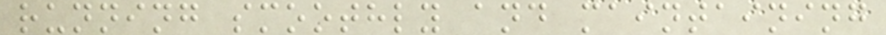running smoothly and maintaining
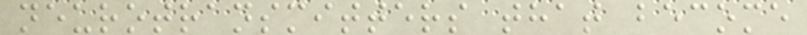neurotransmitters that become
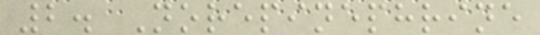2. Norepinephrine
